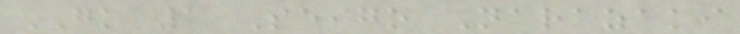GK 1 Seigo Narazaki
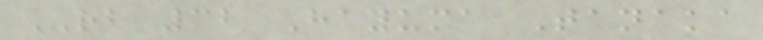RB 32 Hayuma Tanaka
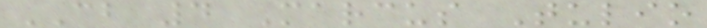CB 4 Marcus Tulio
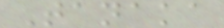Tanaka
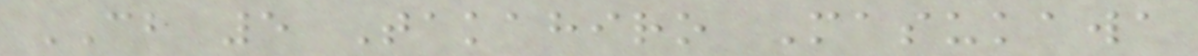CB 5 Takahiro Masukawa
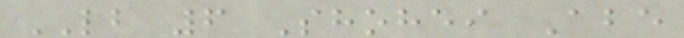LB 6 Shohei Abe
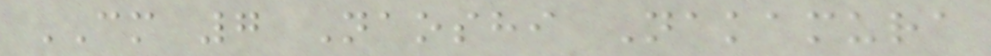CM 7 Naoshi Nakamura
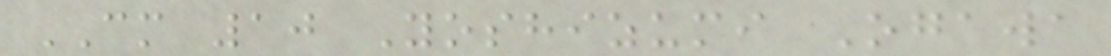CM 10 Yoshizumi Ogawa
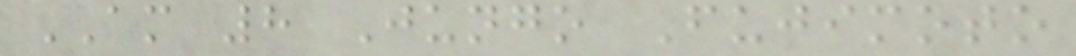AM 8 Jungo Fujimoto
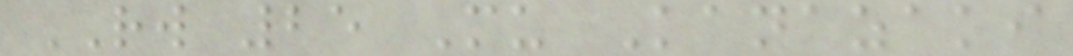RW 25 Mu Kanazaki
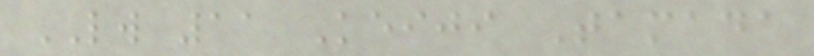LW 11 Keiji Tamada
